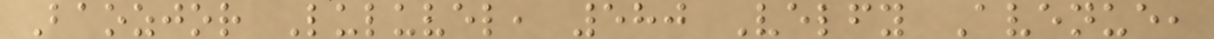Baozjor Luluvel, 580 Velfy Avenue,
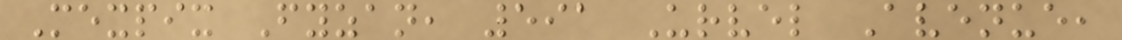Mexpix Fyzan, 591 Urvel Avenue,
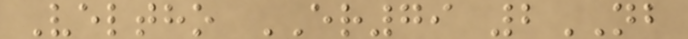Veltho ER79 2NB
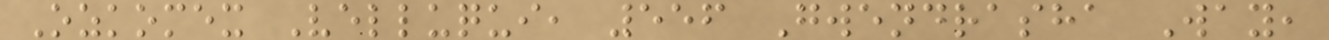Ozkomex Velluqui, 556 Gwendrasha Way,
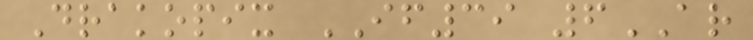Drakopix IF39 6AR
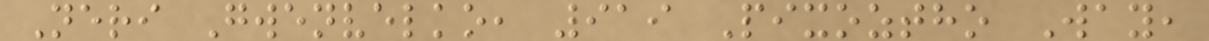Neri Gwenvelko, 919 Pixoztho Way,
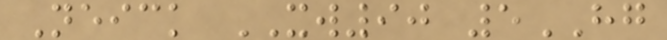Neick XW90 5HG
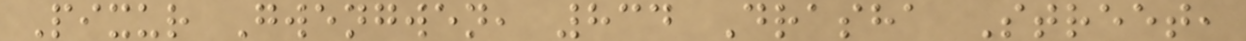Pixur Gwengwen, 834 Drasha Street,
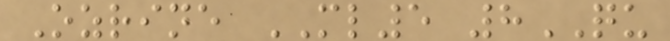Ozrine ML5 8QU
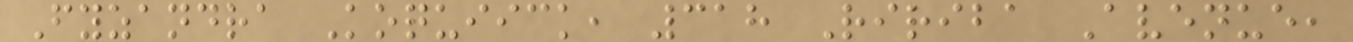Fyzandra Koquiick, 318 Ririba Avenue,
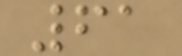61
